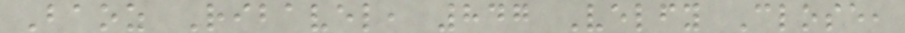Baoz Ribavel, 847 Velfy Close,
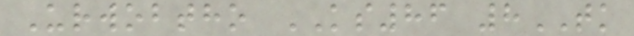Urwobtho KS86 8TK
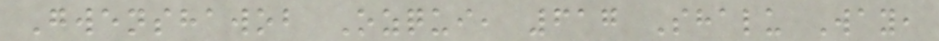Gwenshawob Ozqui, 617 Shalu Way,
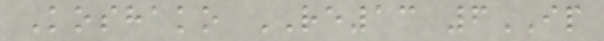Koshako RE13 6IP
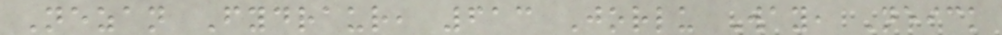Nezan Fydraur, 613 Jorlu Way, Neick
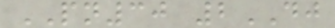PN30 2DJ
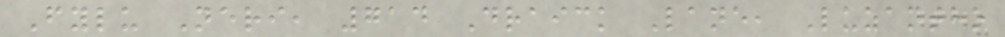Fylu Neri, 714 Draick Lane, Luzantho
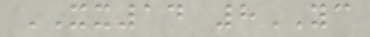XX14 8YC
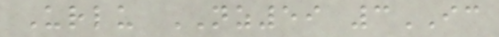Urlu NZ59 3IC
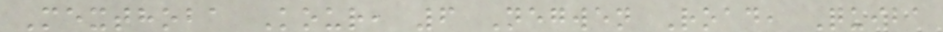Mexthoba Kour, 6 Negwen Road, Quiba
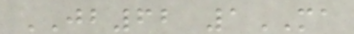JB62 1MA
